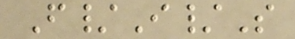F/I/S
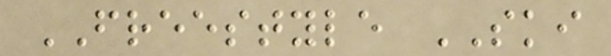FREESTYLE SKI
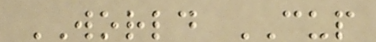WORLD CUP
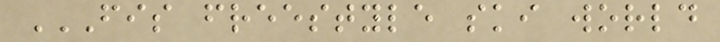FIS FREESTYLE SKI WORLD
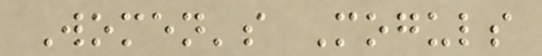Women's Moguls
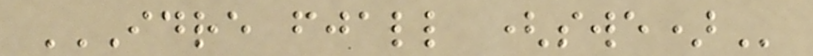IDRE FJALL (SWE)
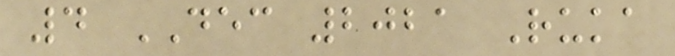4 DEC 2021 Ruka
